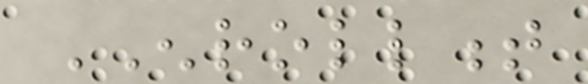ENROLLMENT
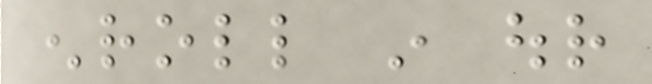enroll in our
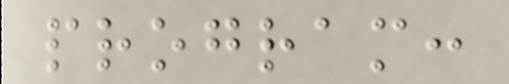program:
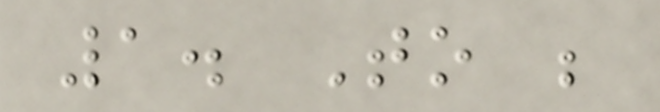1. To be
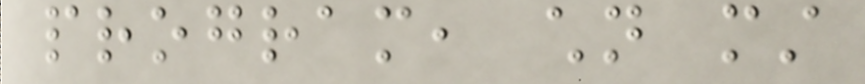program, children must
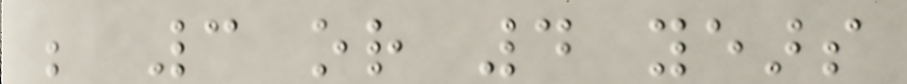be 3 or 4 years
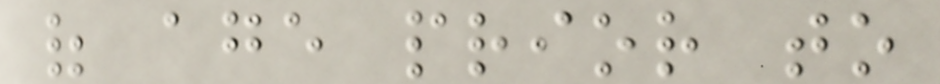of age prior to
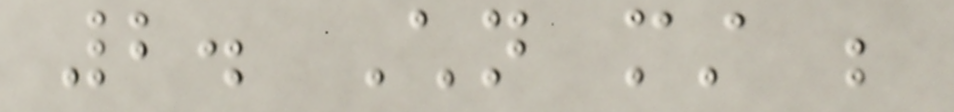2. Children must be
